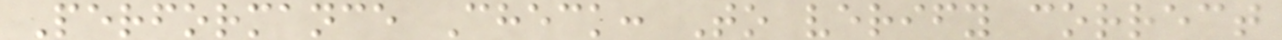Performance Check: To verify correct
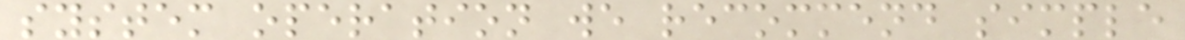system operation we recommend simple
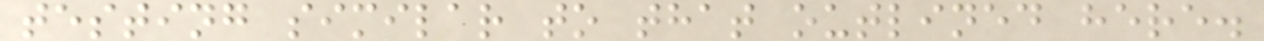testing similar to that outlined here.
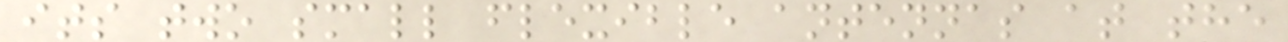its two small flexible antennas at the
